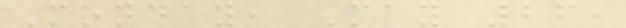Monday, May 26,
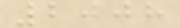2008
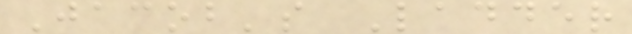Jacob's Ladder
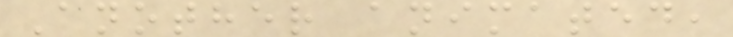Another animated,
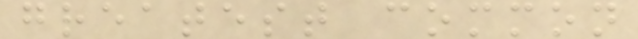greatest common
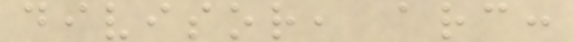divisor, arc:
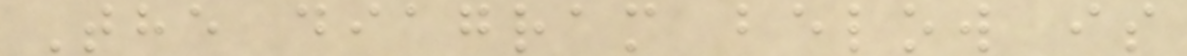The diagram below is
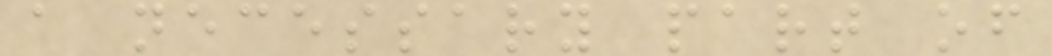a necessary part of
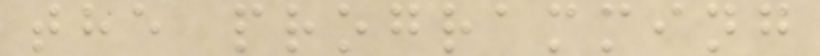the programming
